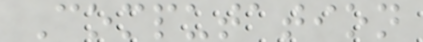Computation
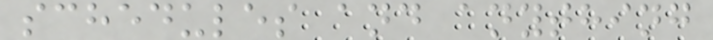schedules and anything
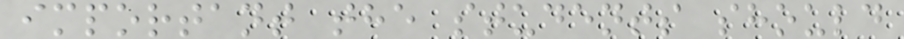important the students should
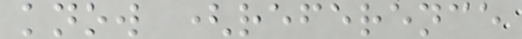know (reference
